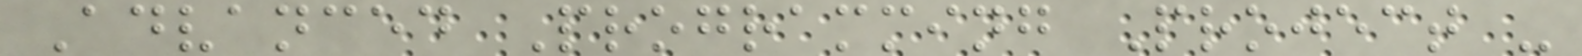Advanced Programming Project -
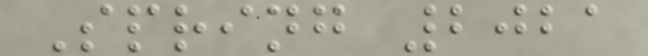Spring 2021
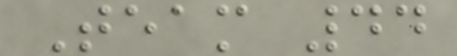Team 44
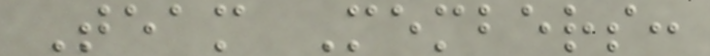Team Members:
